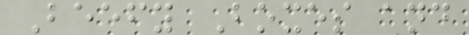Beefy Boxes and
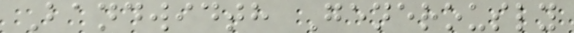Bandwidth Generously
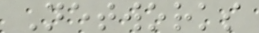Networks
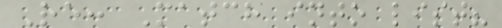Re: Match into list?
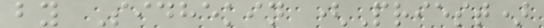by Sidhekin (Priest)
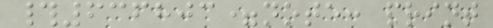#636803=note: print
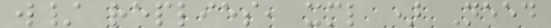w/ replies, xml ) Need
